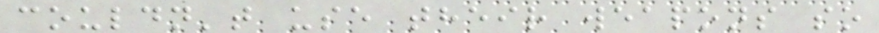couldn't use their weapons so
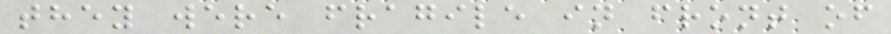they were fragile in front of
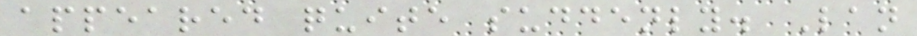appeared quite suddenly. Lan
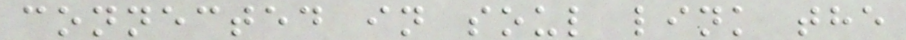connected in soul link the
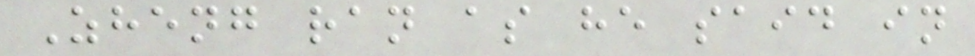Zheng ran as he said in
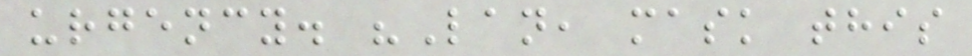urgency. "Lan, mask this
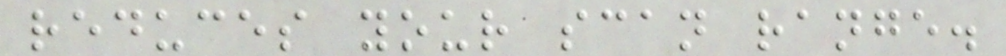reduces your scan range.
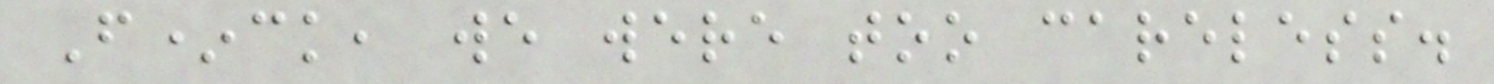F*ck, we were too careless.
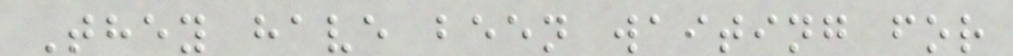They have been waiting for
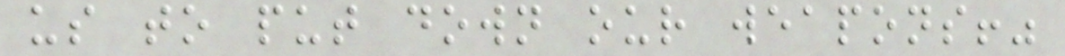us to put down our weapons!"
